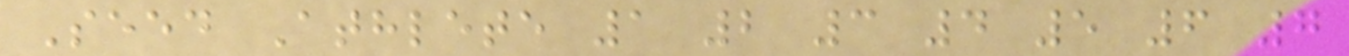Seed Athlete 1 2 3 4 5 6 7
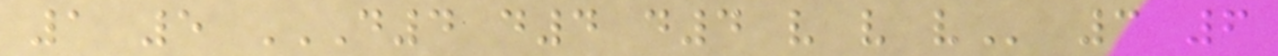1 5 D4 D4 D4 V V V 3 6
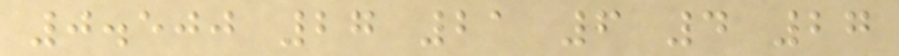0.500 27 21 6 4 27
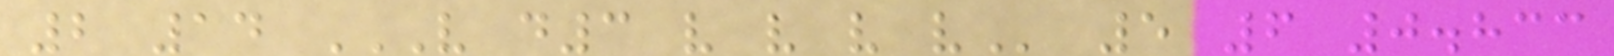2 14 V D3 V V V V 5 6 0.833
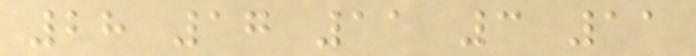28 17 11 3 11
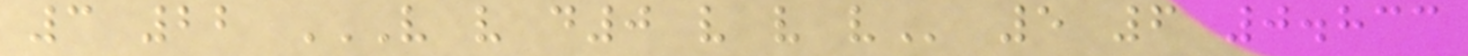3 22 V V D0 V V V 5 6 0.833
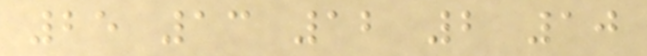25 13 12 2 10
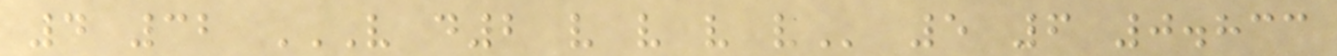4 32 V D2 V V V V 5 6 0.833
